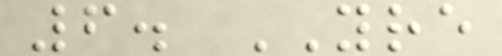6. YRE
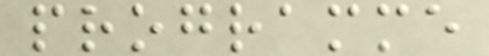programme
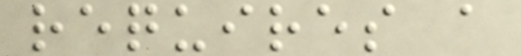requires a
